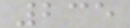235
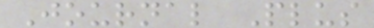Journal Plus
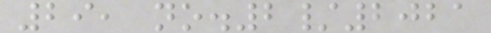29, no.2/2021
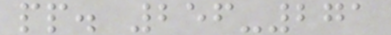pp. 256-271
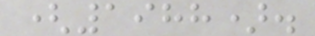(1988).
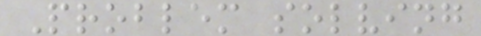Problem solving
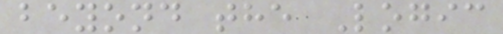beyond the Logic
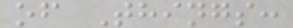of Things:
